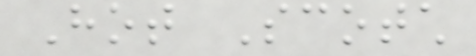Hot Scotch
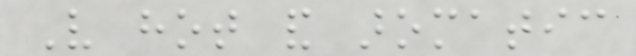Very hot and aromatic
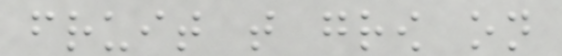fruit that grow on
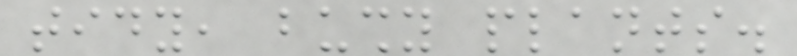tidy, bushy plants.
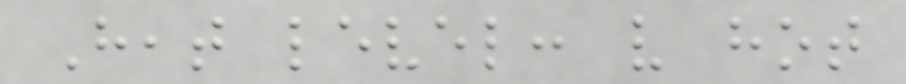Heat level: very hot
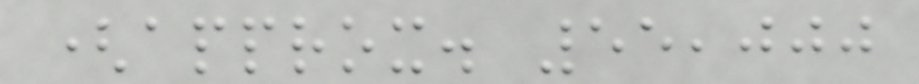(approx. 55,000
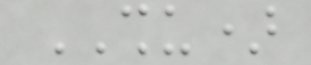SHU)
